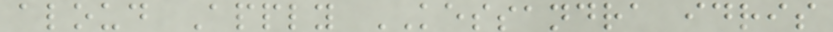aloud Apply KESSANDRA idris
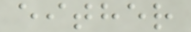either
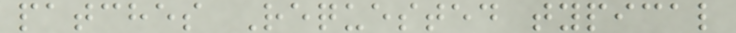patches Requested typical
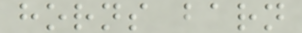horns barn
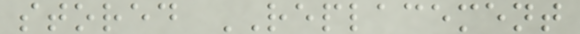stored REPLACEMENT
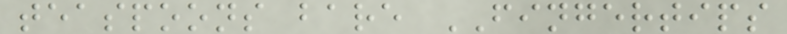teaspoons bare FINGERTIPS
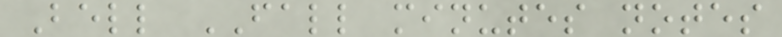Bell FALL minutes notes
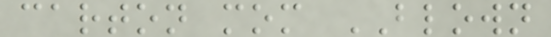carton mom BLOWN
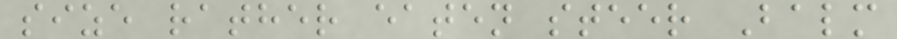size rather eaten steer Balm
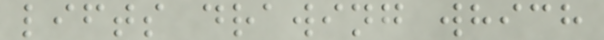lifts drawing which
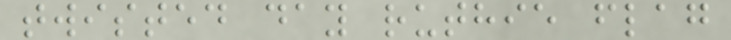twisted day ruthie flag
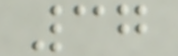37
